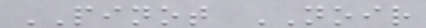PINOT NOIR
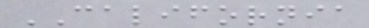CALIFORNIA
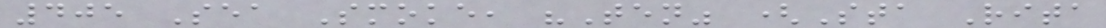405 Sea Smoke, "Ten" (Sta Rita
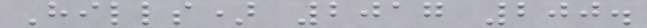Hills) 2017 200.
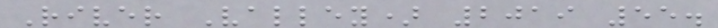River Valley) 2019 55.
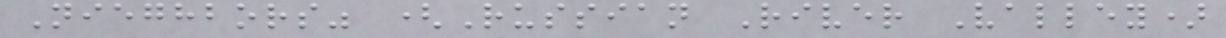Nieghbors" (Russian River Valley)
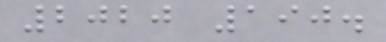2020 190.
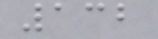132
